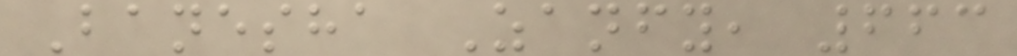Banesha Zanfy, 663
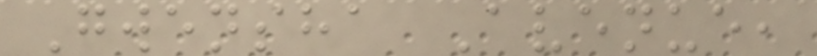Gwensha Avenue,
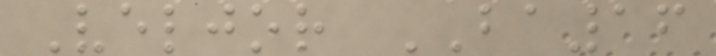Veljor BA16
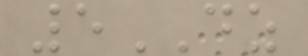5DZ
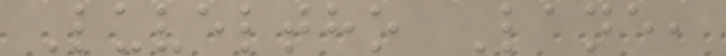Luveltho Lane,
